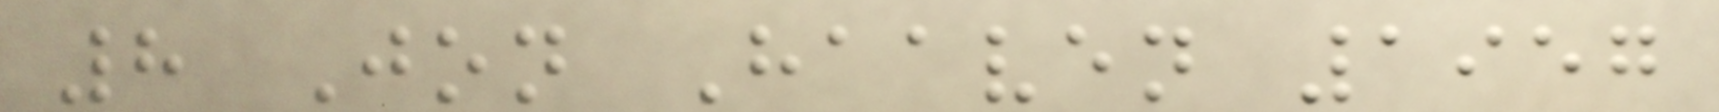8 Jon Haaven 1957
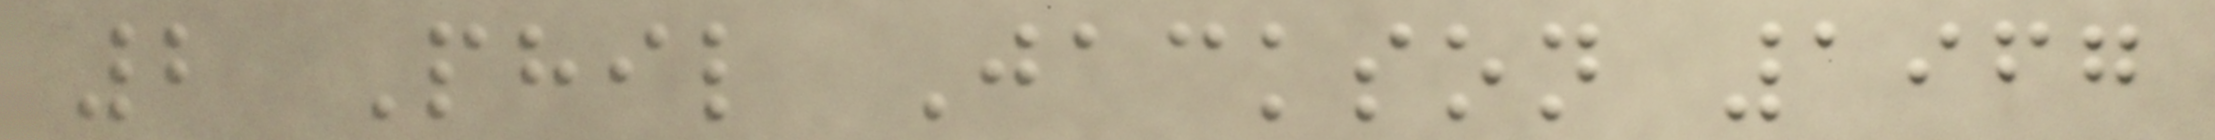2 Phil Jackson 1967
